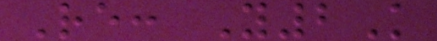Re: Y2K
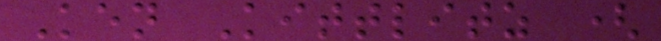Ken Kittlitz (
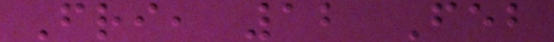Fri, 12 Feb
